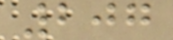207
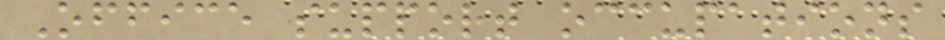Office support occupations
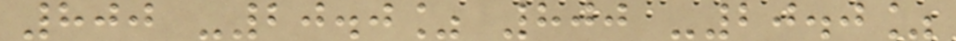800 -20.0% 800 -20.0%
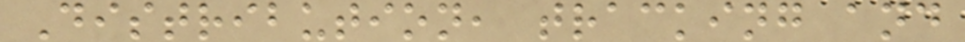Distribution, tracking and
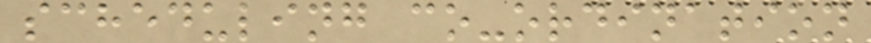scheduling co-ordination
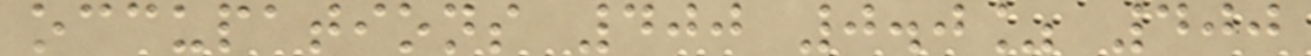occupations 400 0.0% 400
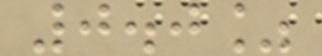0.0%
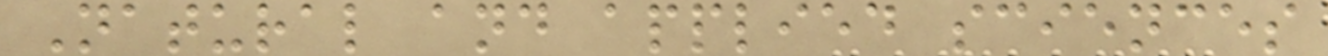Natural and applied sciences
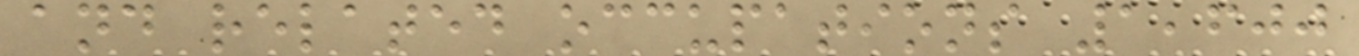and related occupations 1,600
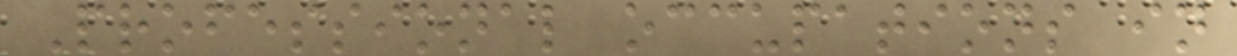Professional occupations in
